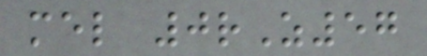mel 0rZ57
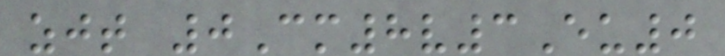zjt 0Cm8v3Eu0
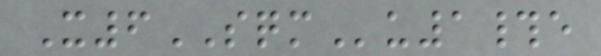X6SQMu1#e
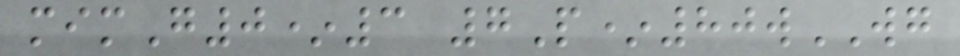mimG0*3 7P*80wWG
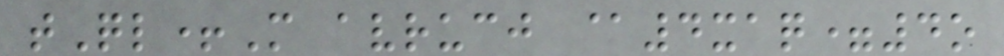tQl+M avrucj @4xaq=4o
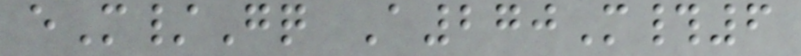eM/Gq A270M#6
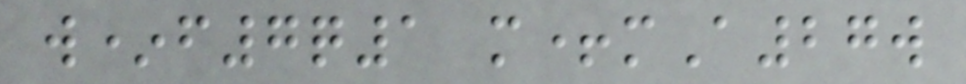w*f7q1 m+mA27w
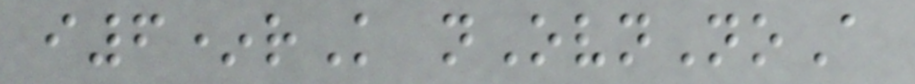i6*rK nOvnNoA
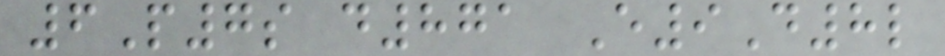6P7s d871 E9D8l
